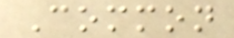Common
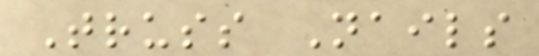Truss Nails
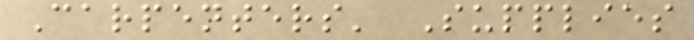Carpenters' Supplies
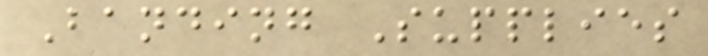Banding Supplies
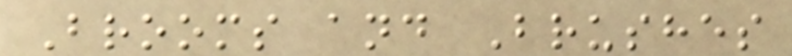Brooms and Brushes
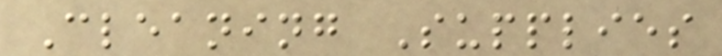Cleaning Supplies
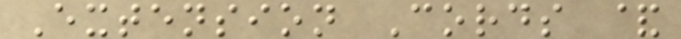Extension Cords &
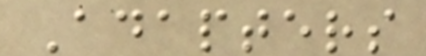Adapters
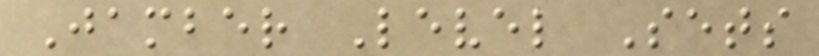Jamber Level Sets
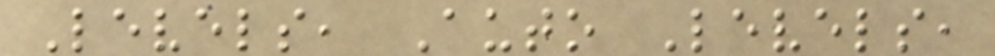Levels, Auto Levels,
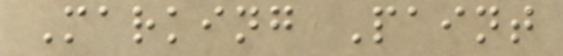Marking Paint
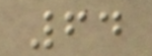64
